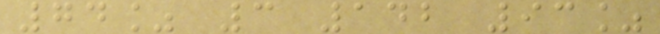74% 3 142 93%
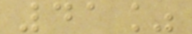41%
